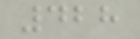428
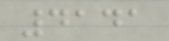4141
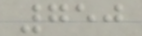750
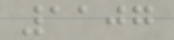1107
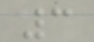3
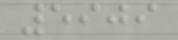5909
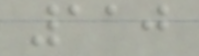110
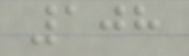108
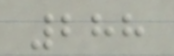288
